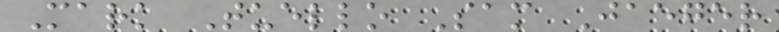Mark Tuello Sam Jaeger
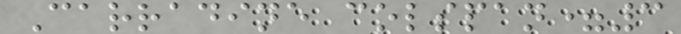Carradine colspan=3
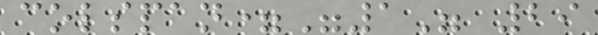colspan="1" 29
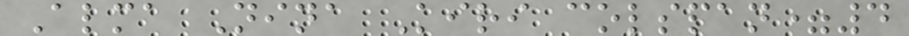Alma Nina Kiri colspan=4
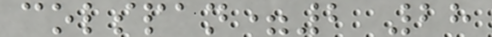colspan=2 28
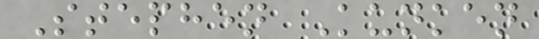Stephen Kunken
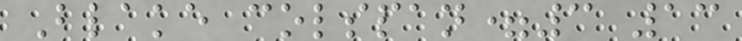Blake colspan=3 13
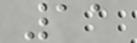11
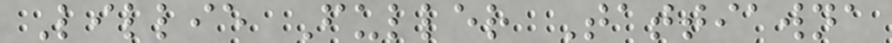Lillie Fuller Tattiawna
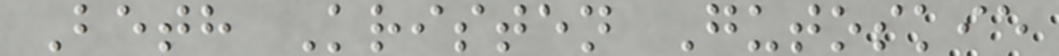Beth Kristen Gutoskie
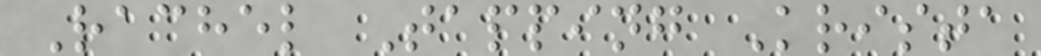Rachel Tapping Krista
